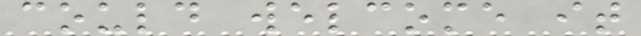could welcome it
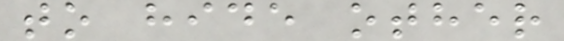to hide other
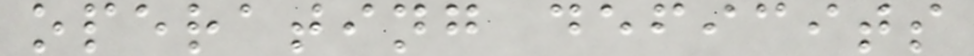operating deficits
